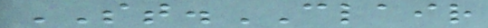ST.CLAIR
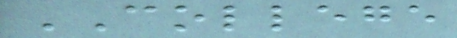COLLEGE
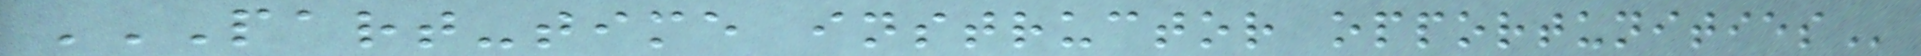PART-TIME INSTRUCTOR OPPORTUNITIES
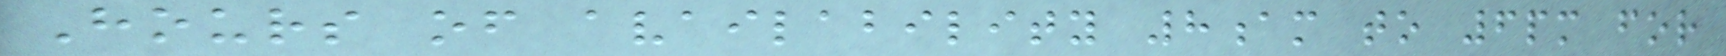Hours of availability 8am to 6pm for
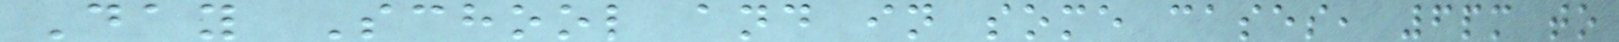Day School and in some cases, 6pm to
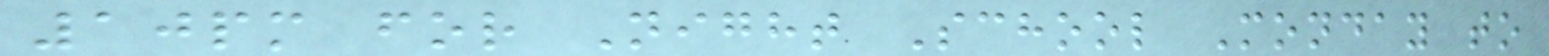10pm for Night School Monday to
